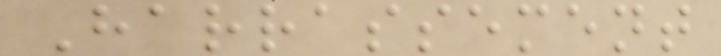Harrassement
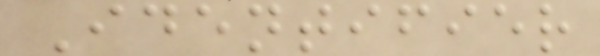Identifier
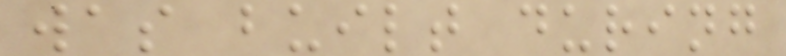was built during
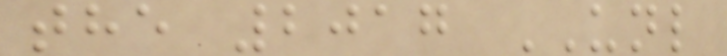the 2017 UNL
